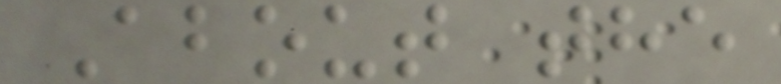About the
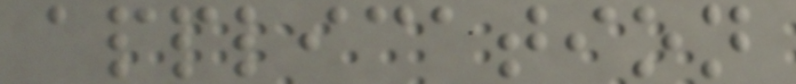application
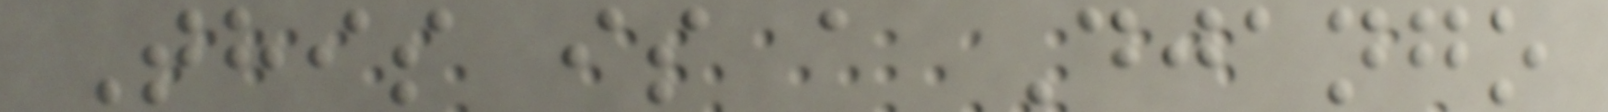This is a Django
